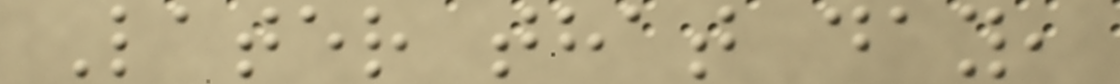Later that day,
